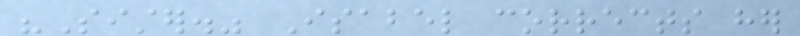"Sister." Isabel corrects her
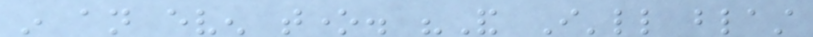in an even tone. "And I'll blast
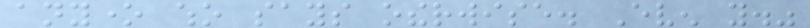anyone who says otherwise. Even you."
